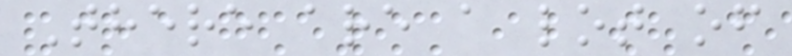There are a lot of
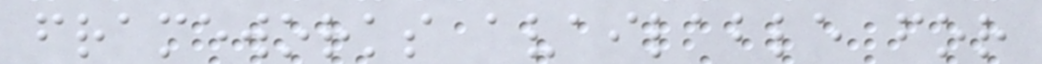frameworks available for
